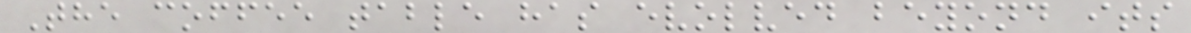The coffee table has evolved beyond its
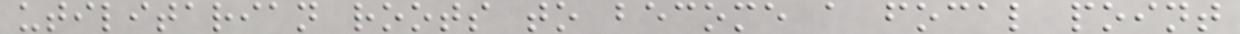utilitarian roots to become a focal point
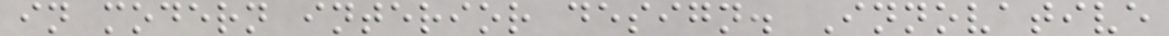in modern interior design. Innovative
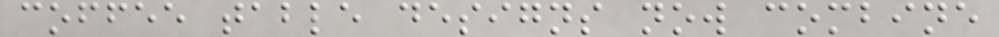coffee table designs now combine
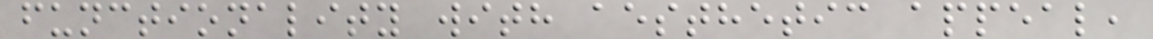functionality with aesthetic appeal,
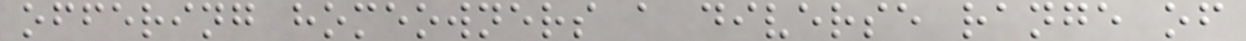offering homeowners a diverse range of
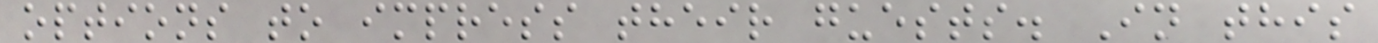options to impress their guests. In this
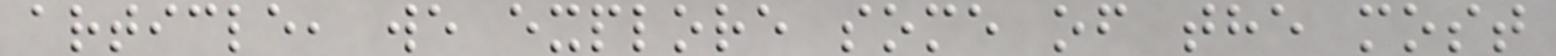article, we explore some of the most
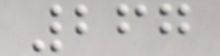267
